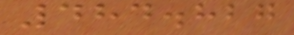484.827
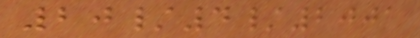20/4/2001
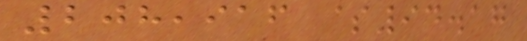208,916 $94.17
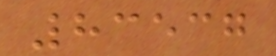83537
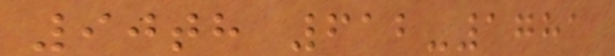90th 612-1781
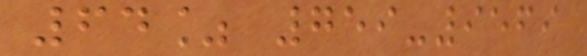64% 759-9569
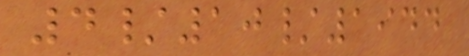4/10/1944
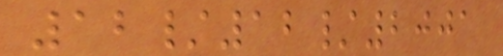12/12/2001
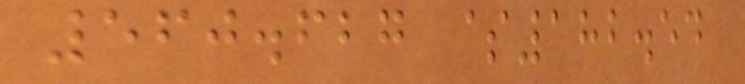560.627 $182.54
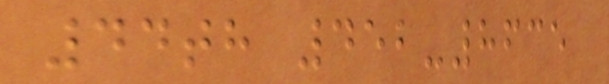44th 452-8635
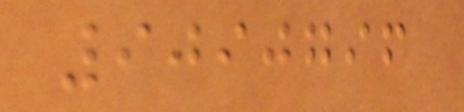9090796
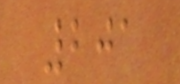201
